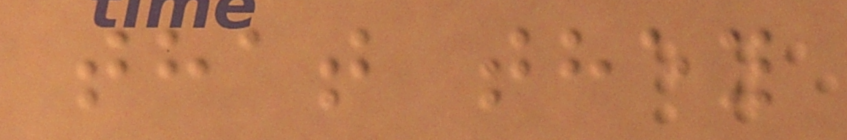that they
